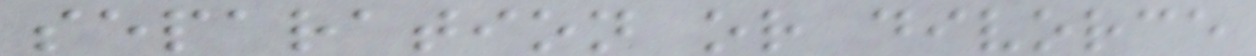separation or divorce
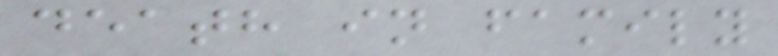death in family
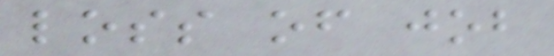loss of job
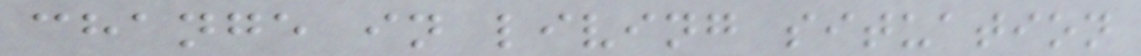change in living situation
